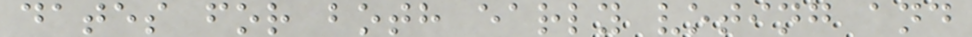dates for both early voting and
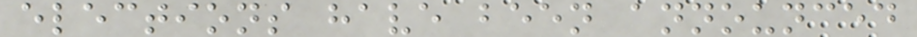elections have been announced
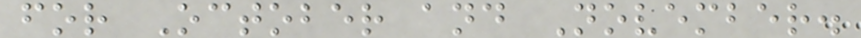for October and November.
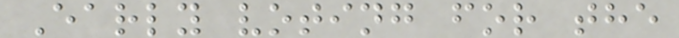Early voting for the
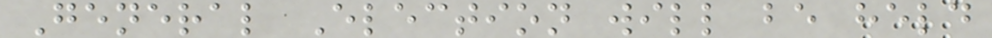General Election will be held
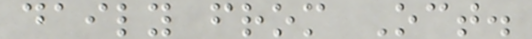daily from Oct.
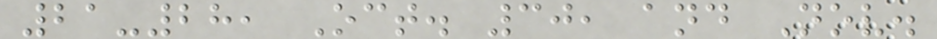21-28, Oct. 30, and Nov.
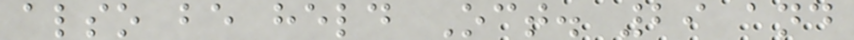also be held Oct. 29 and
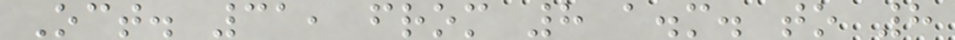Oct. 31, from 8 a.m. to 8
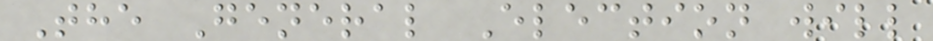The General Election will
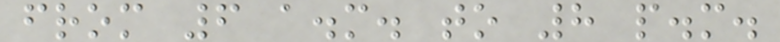from 6 a.m. to 8 p.m.
